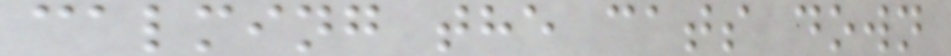calming the cats down
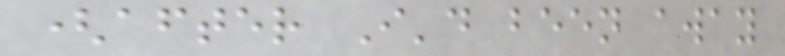(after I'd been away
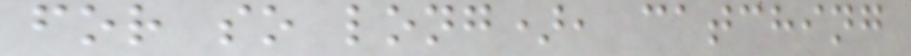for so long), catching
